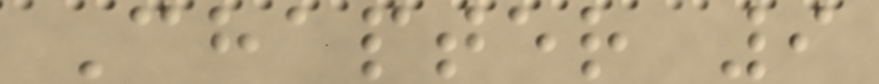Chapter 9
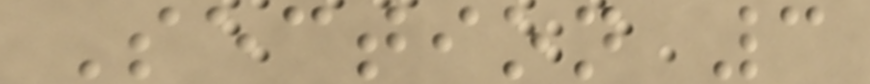Section 3
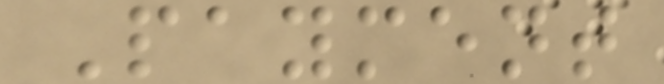Payment
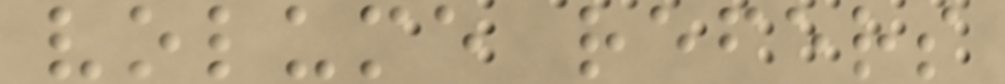volume refers
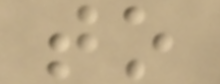to
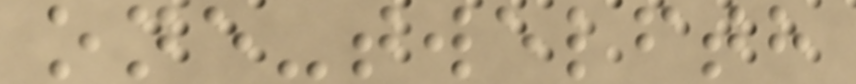one-twelfth
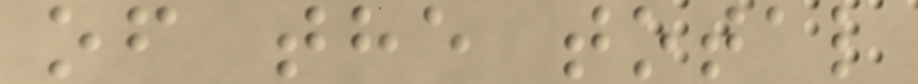of the total
